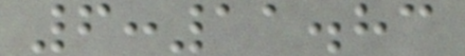6:11.83
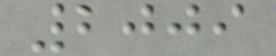2009
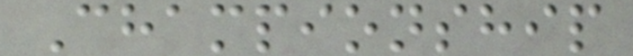Championship
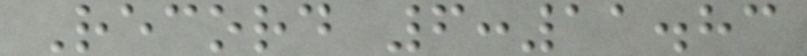Record 6:11.83
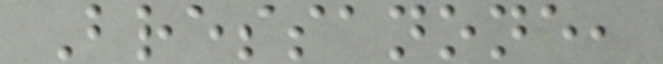Bressanone,
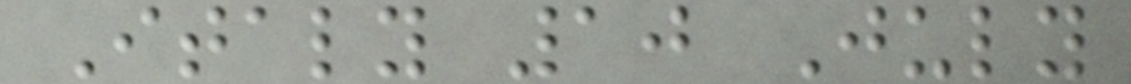Italy 10 July
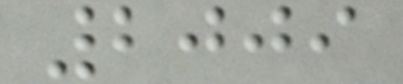2009
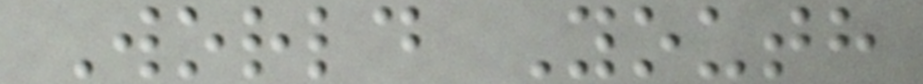World Youth
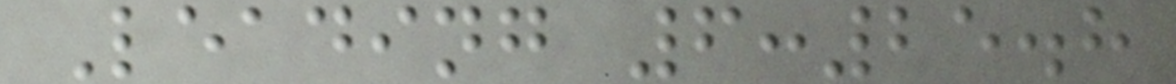Leading 6:25.8
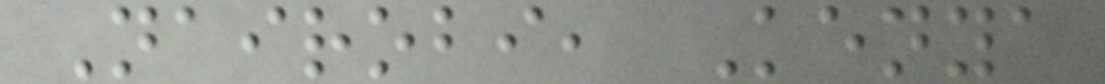Nairobi, Kenya
